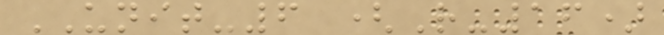UNIT-6 (R-16)
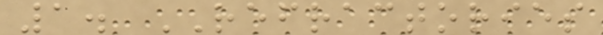1. REFRACTORIES
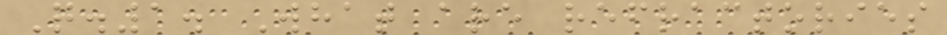Q.1. What are refractories
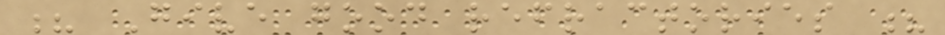? Give good refractories ?
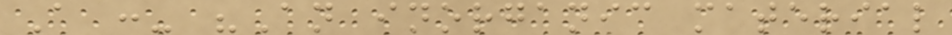A :- "An inorganic material
